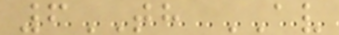6TH AV
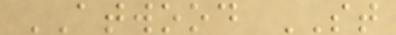ATWOOD ST
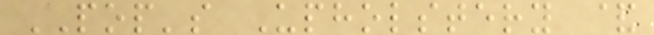POP's Upholstery &
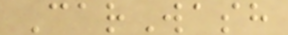CarWash
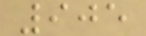905
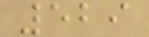529
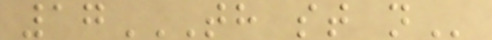17TH ST N
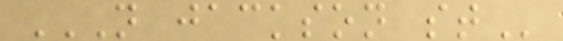N JACKSON ST
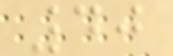40
